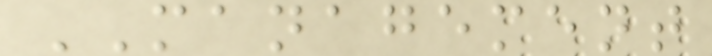MANAGEMENT
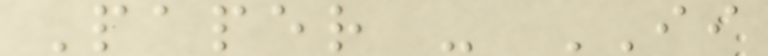Paper - II
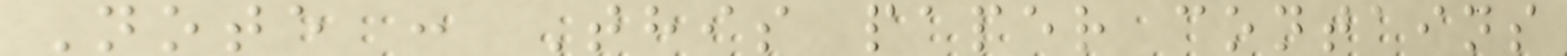Note : This paper contains
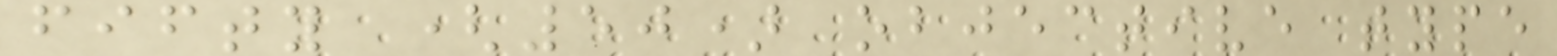fifty (50) objective type
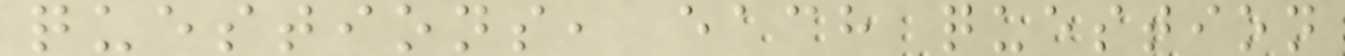questions, each question
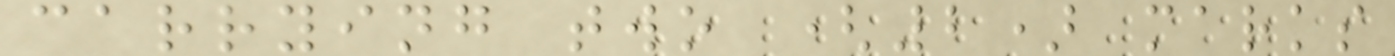carrying two (2) marks
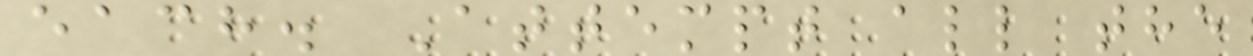each. Attempt all the
